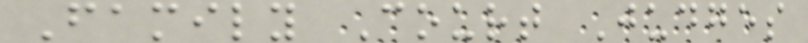Family Court Judges
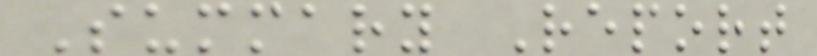Summary Report
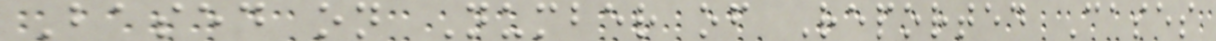Based on Number of Reported Cases
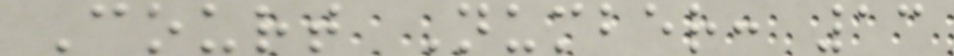Court Number: 13
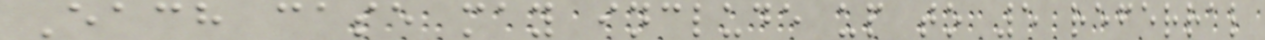Each case may include up to 5 referral
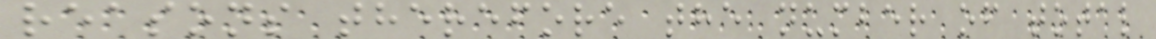reasons therefore the number of total
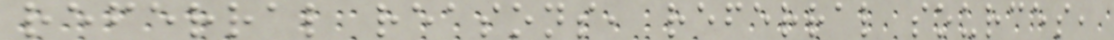referral reasons, referral sources,
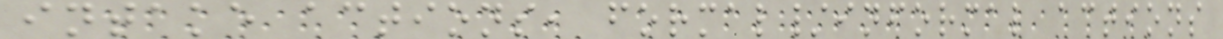intake actions, formal/informal actions
